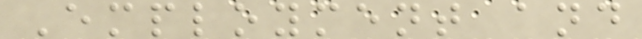Employment and
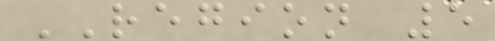REGION 5
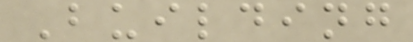Building
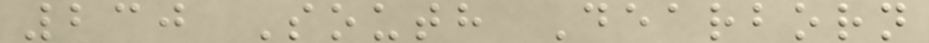230 South Dearborn
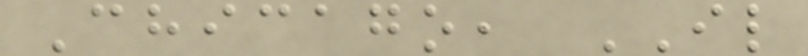Chicago, IL
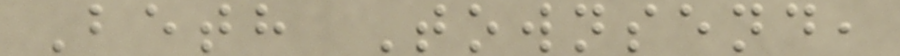Beth Townsend,
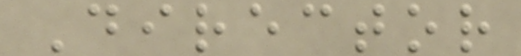Director
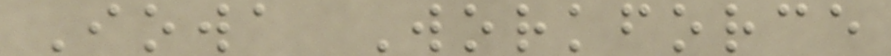Iowa Workforce
